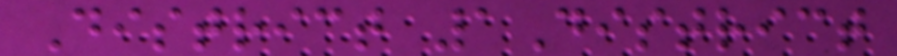District 1District
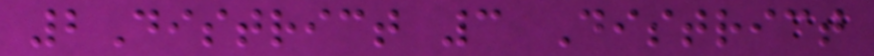2District 3 District
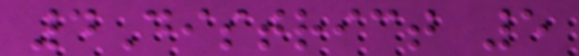4District 5
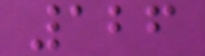126
